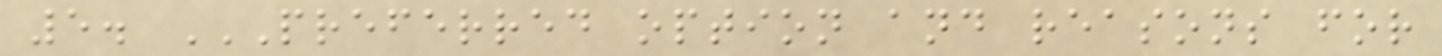5. PREFERRED OPTION AND REASONS FOR
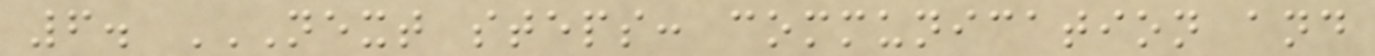6. NEXT STEPS: COMMUNICATION AND
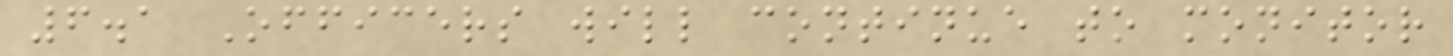6.1 Officers will continue to monitor
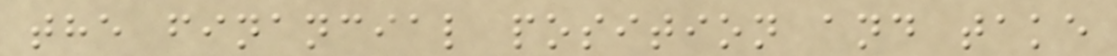the financial position and take
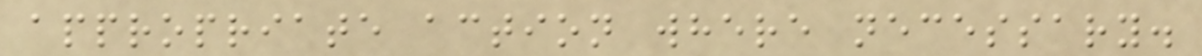appropriate action where necessary.
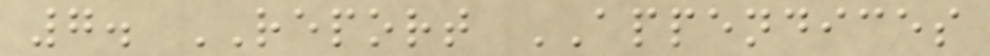7. REPORT APPENDICES
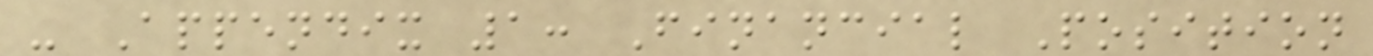- Appendix 1: Financial Position
